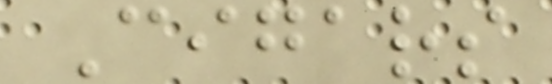Cigars
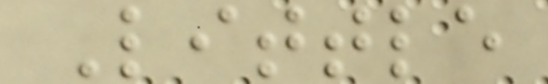Little
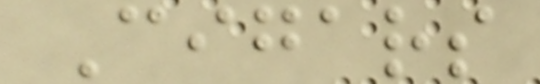Cigars
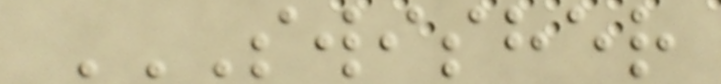SWISHER
